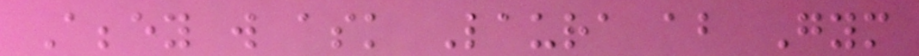Abbey will ask Laura about Gym
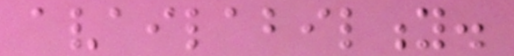availability.
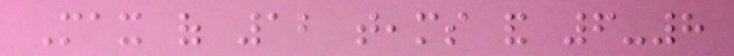Max of 12 teams and 6-8
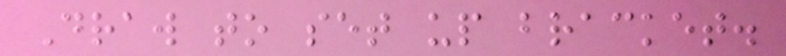Draw to set up bracket.
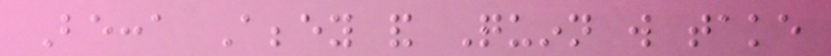Becca Abbey and Quinn will take
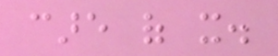care of it.
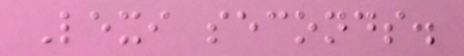Lexi seconds.
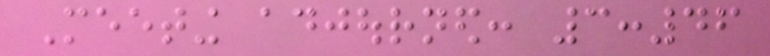Meeting adjourned: 3:46
